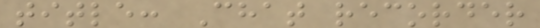title: Chat recorder
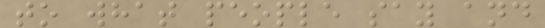to what people say and
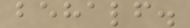behalf.
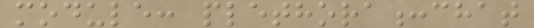module: plethora:chat
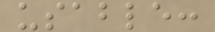usable:
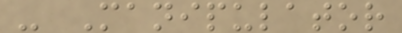- Manipulator
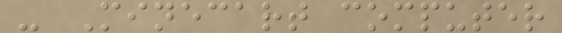- Minecart computer
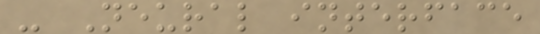- Neural interface
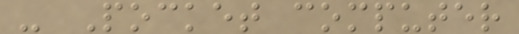- Pocket computer
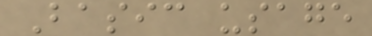Basic usage
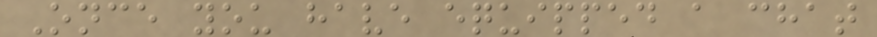Once you have equipped a chat
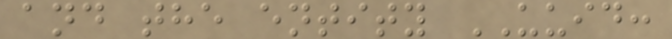and the entity UUID:
